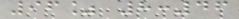96% 8:46
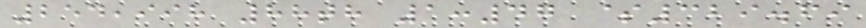254,998 88th 1:47 $329.69
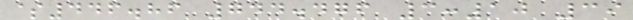$446.86 744.476 3:10 39
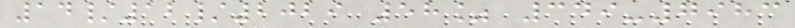14/12/2029 58% 349-7983
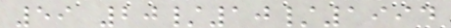59 20/10/1994
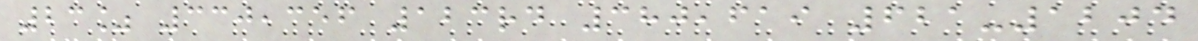23% 330,356 123rd 380,619 621-1204
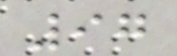97
